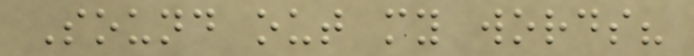Sound out my words?
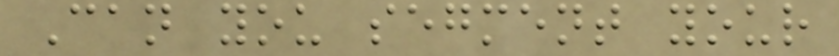Can you segment your
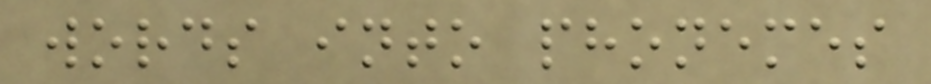words into phonemes
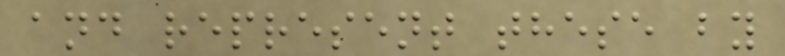and represent these by
